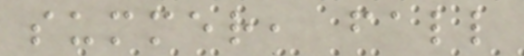summer, fall
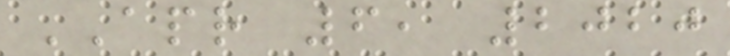APR 6, 2020
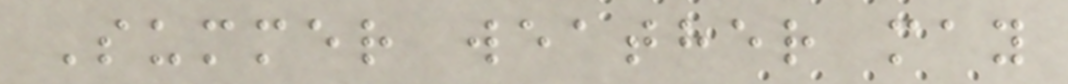Summer weather may
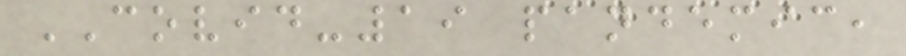COVID-19 pandemic,
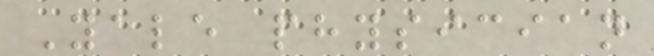Yale physician
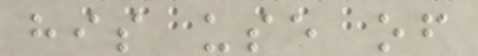his use of
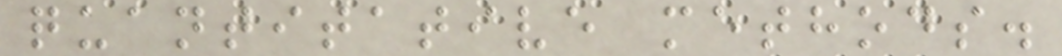quantitative methods.
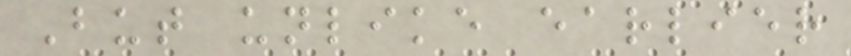But unlike earlier
